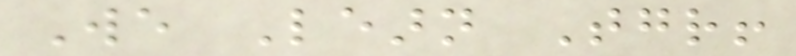We Learn Together!
